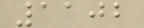1102
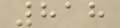818
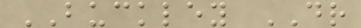BUCKLEY DR
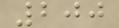200
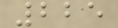225
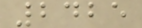2425
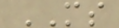MS
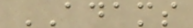ADAMS
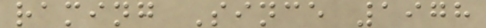raming Since 1978
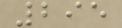295
